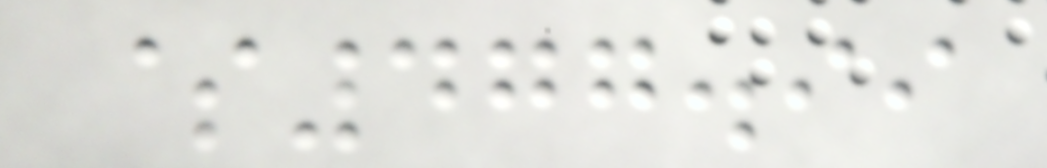$477.99
